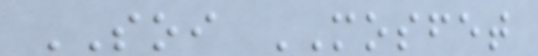SOI MOSFET
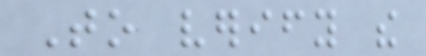To verify the
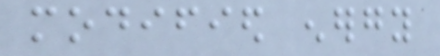modified energy
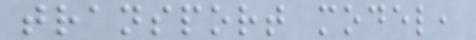transport model,
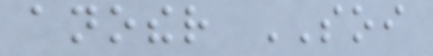another SOI
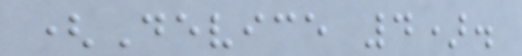(Device 4).
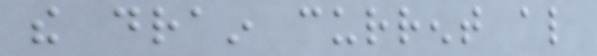the drain current also
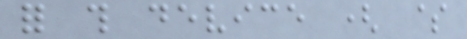for this device ( $
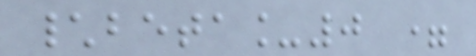\beta_0 =
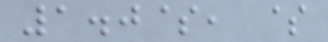1.0$, $
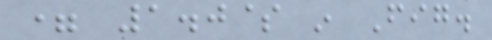= 1.0$ in Fig.
